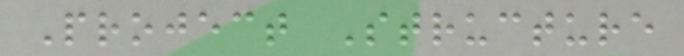Project Structure
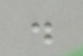.
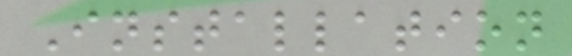Installation
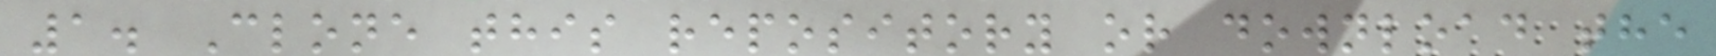1. Clone this repository or download the
